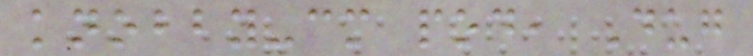knobby-cm pod, Dug
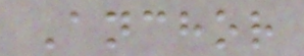Anchor
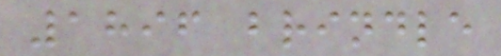1896 brindle
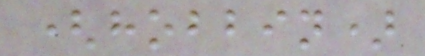(hobbin)
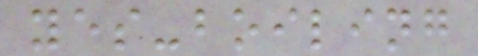yes-boiling
